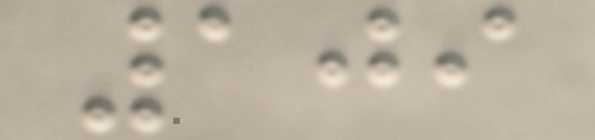109
